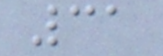31
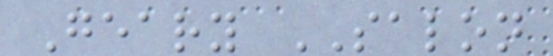Geary SALON
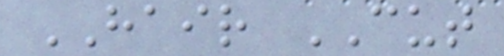HAIR CUT
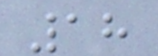18
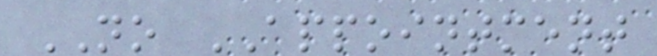NO APPOINTMENT
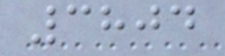3804
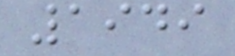1949
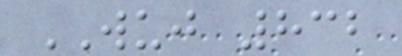WUJ 832
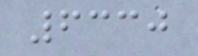6330
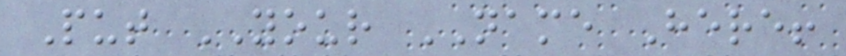Put YOUR NAME Here!
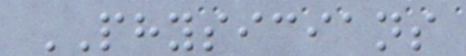PHYSICIANS
